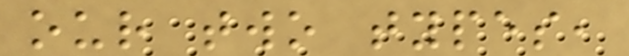our two types,
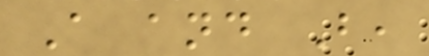A and B,
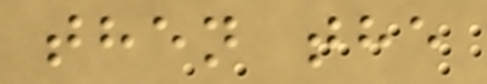then the
